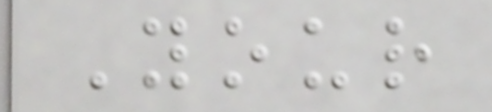Your
